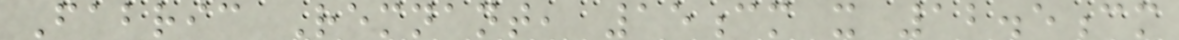Fabric Remnant, 15cm x 12.5cm
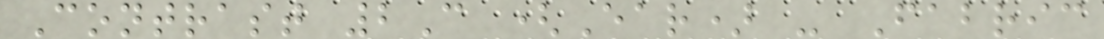Contrast 2C (Ear) - Fabric
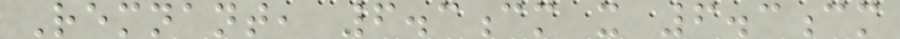Remnant, 6.3cm x 6.3cm
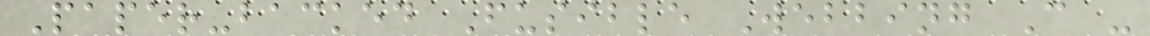Paper-backed Fusible Webbing C -
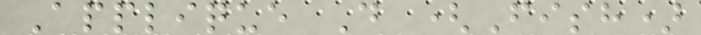Applique D (Fish)
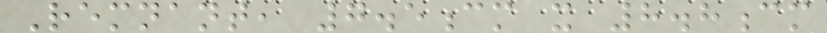Remnant, 7.5cm x 8.8cm
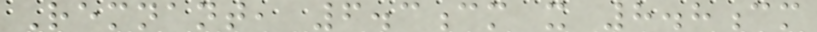Remnant, 6.3cm x 8.8cm
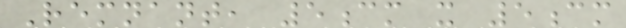Remnant, 5cm x 5cm
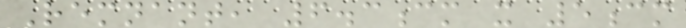Remnant, 6.3cm x 5cm
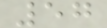57
